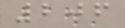206
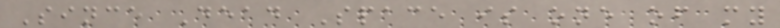Since Dead Space is one of my
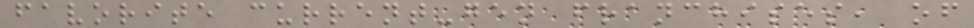favorite current-gen franchises, of
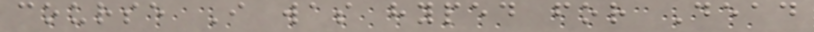course I was hyped for Dead
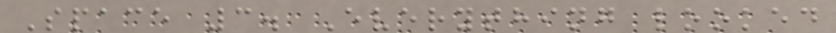Space 3. Everything looked
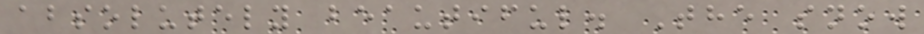absolutely beautiful. The snow
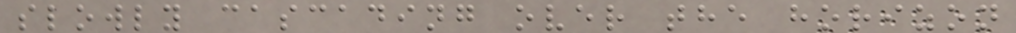slowly cascading over the horizon
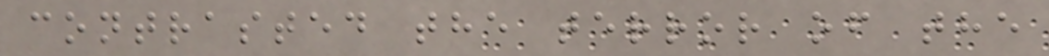contrasted the terror of the
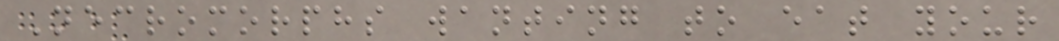Necromorphs wanting to eat your
